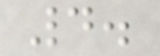4.
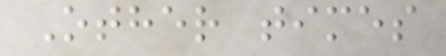Other times
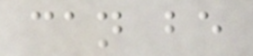can be
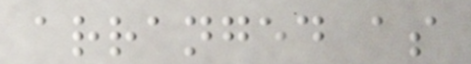arranged as
